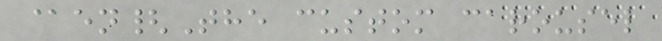@en{The custom carousel
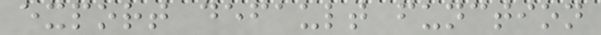export default function
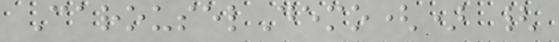CarouselDemo() {
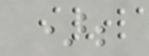);
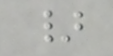}
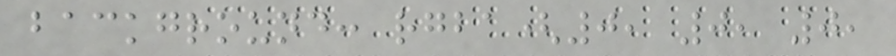background: rgba(0, 0, 0,
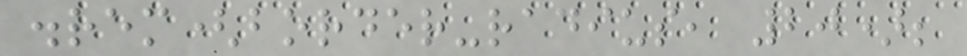.rem(border-radius, 20);
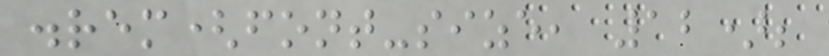.rem(font-size, 12);
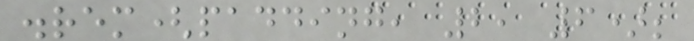.rem(padding, 2, 6);
